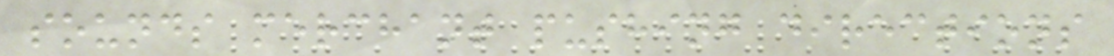sounds merchant pushing directions
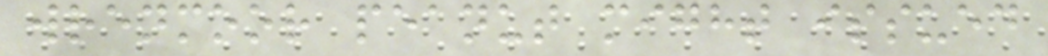wrenmoor peanut might issued
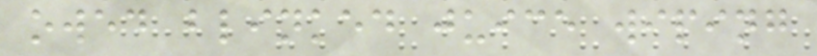owed blinked juice wiping
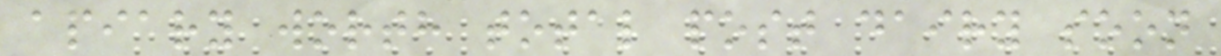apiary worth total post dairy soon
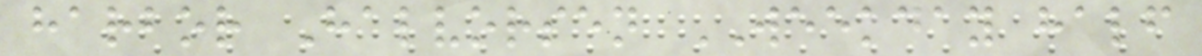harbor Halvorsen WEEKDAY half
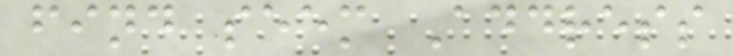find seem Address
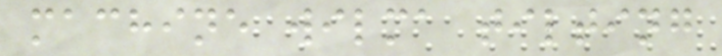machine wilma tilting
